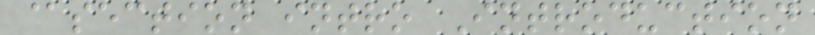@section intro Introduction
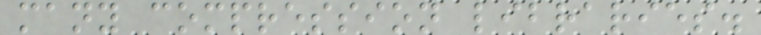many compression libraries.
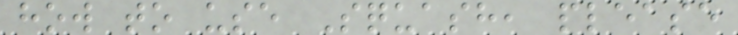how to use Squash, please
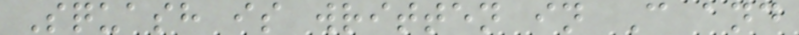Squash is written in C and
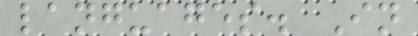languages. In
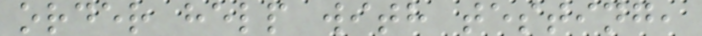order help with testing,
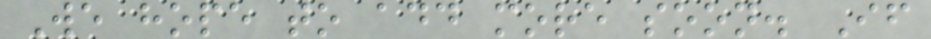We hope to add more soon. If
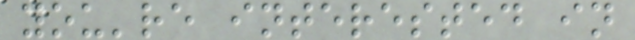you're interested in
